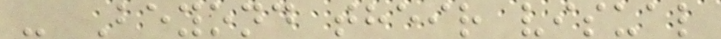- Beyond their visual
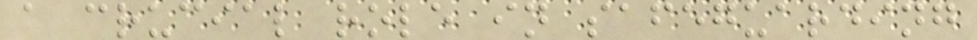a crucial role in safeguarding
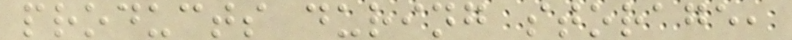products during storage,
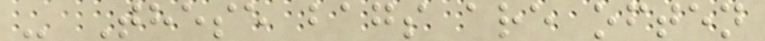- These bags are often
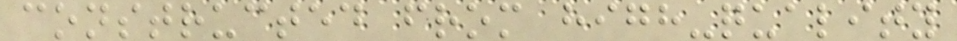constructed from high-quality
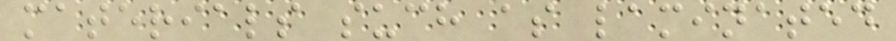materials such as laminated
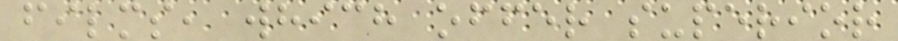films, which offer superior
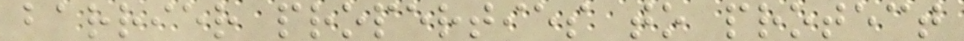barrier properties to protect
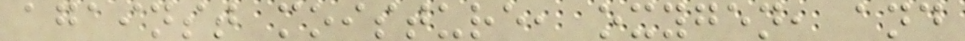against moisture, oxygen, and
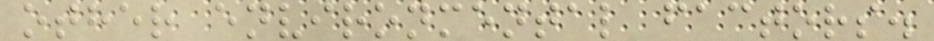other environmental factors.
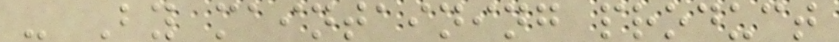- By maintaining product
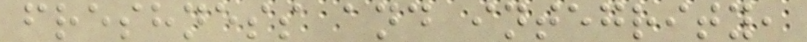freshness and integrity,
